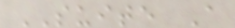SUITE A
